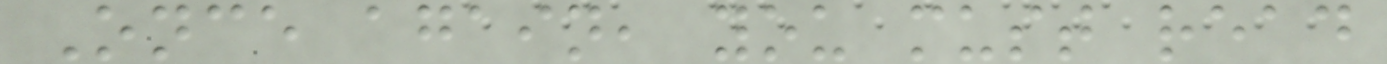Once again, you must read
